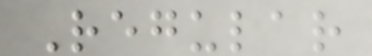Regular
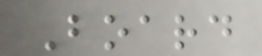Board
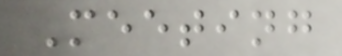Meeting
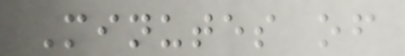Minutes of
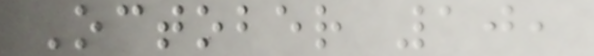October 10,
